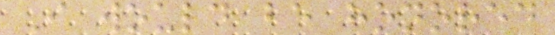I would be honored
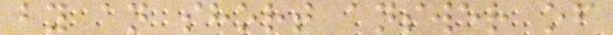by an short answer of
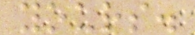yours.
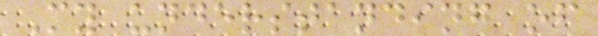My understanding of
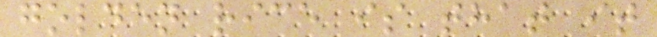golden rice is that it
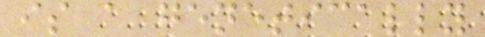is a genetically
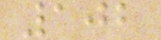102
